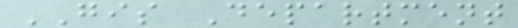GIS Department
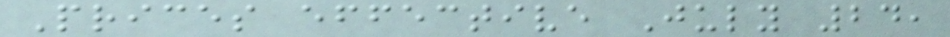Prices effective July 24,
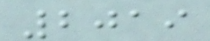2019
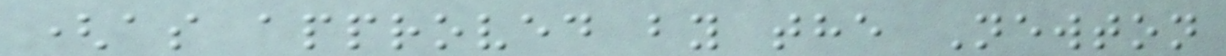(as approved by the Newton
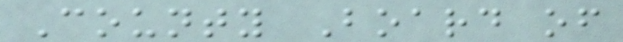County Board of
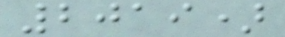2019)
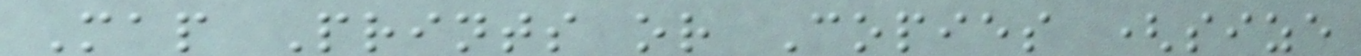Map Prints or Copies (size
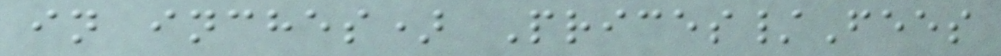in inches) Prices/Fees
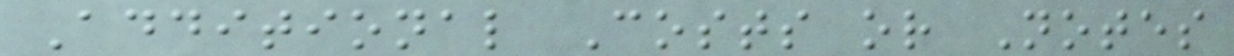Additional Costs or Notes
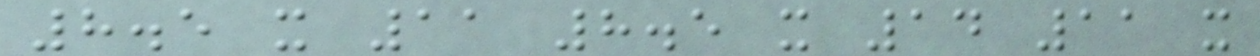8.5 x 11 8.5 x 14 11 x
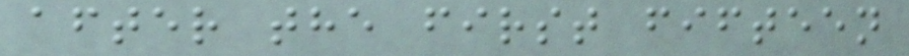after the first fifteen
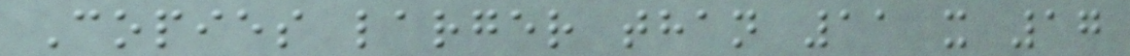Copies larger than 11 x 17
